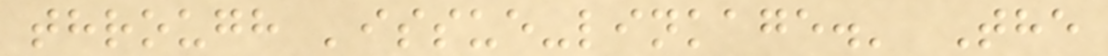through 'issue-linkage.' The
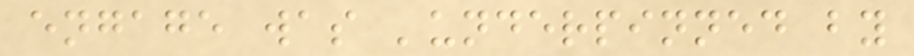engage was 'underpinned by
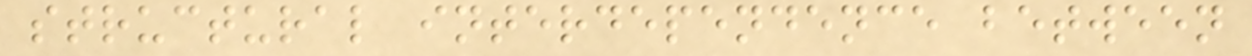structural interdependence between
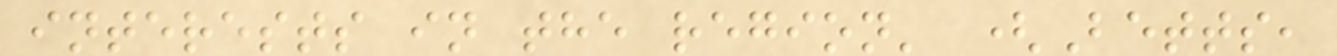interests in the region' (Betts,
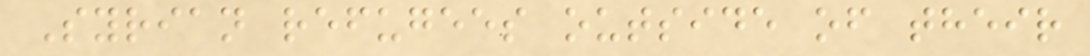Syrian refugees outside of their
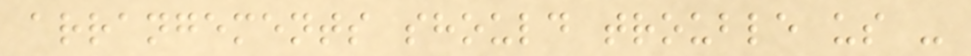arrangements should trouble us -
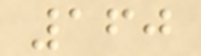160
